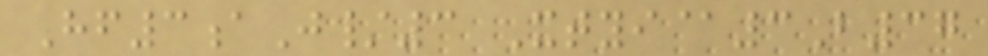Hf3aJ/3 Xtyi@3B37
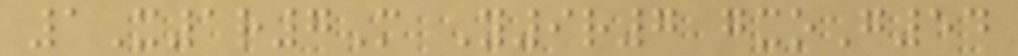1X1r7M Y9r7 gxoG54
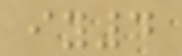iy4
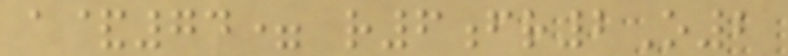a&74= r6fr2O2
